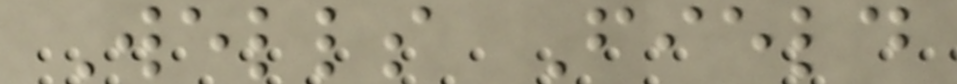Wells Field
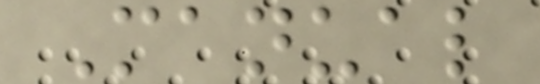Manual
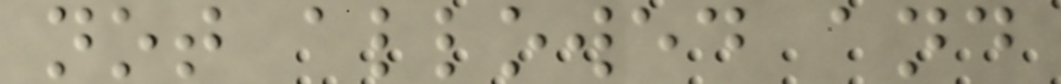not allowed and
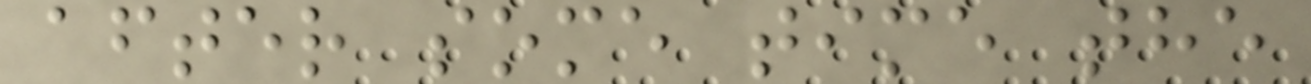after some time the
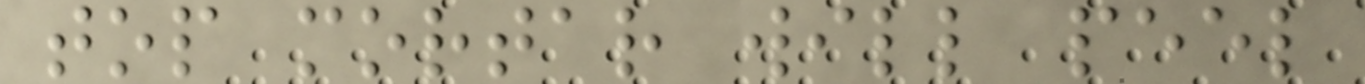top mortar will peel
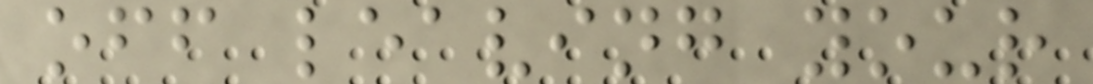off leaving your
